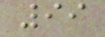99
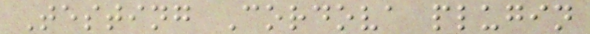Testing Cordova plugin
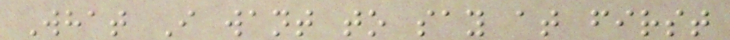What I want to say at first
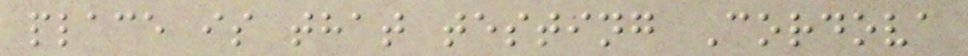place is that testing Cordova
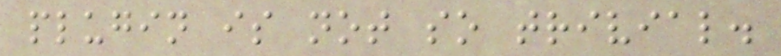plugin is not so trivial.
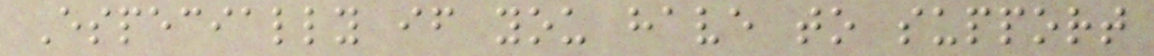Especially if you have to support
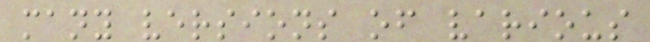many versions of various
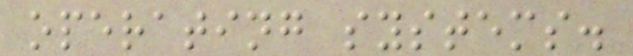operating systems.
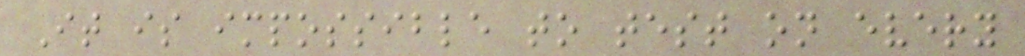It is impossible to test on every
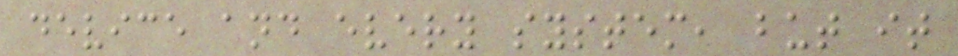device and every system, but it
